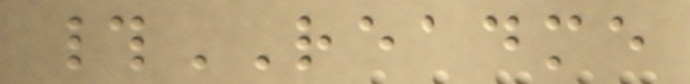#README
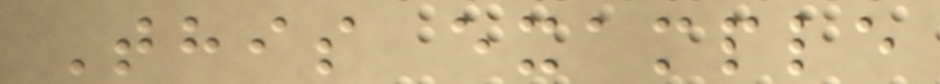This example
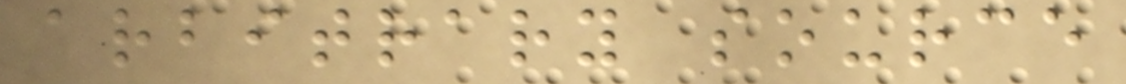arbitrary source
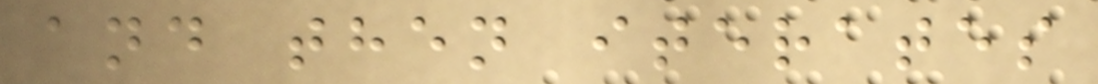and then iterates
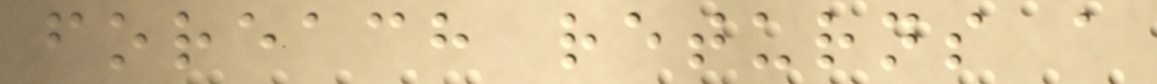foreach returns a
